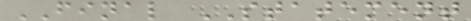FINAL STATEMENT
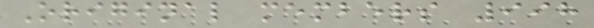Original members 998
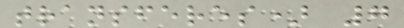transferes) 7
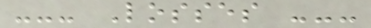--- Losses ---
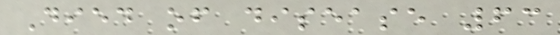Died of disease 63
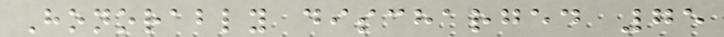Honorably discharged 75
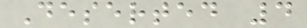Deserted 4
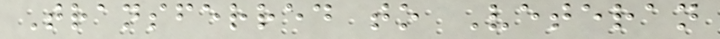Transferred to Veteran
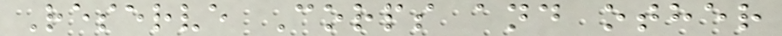Reserve Corps and other
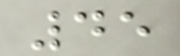45
